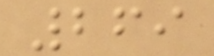269
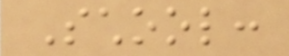School:
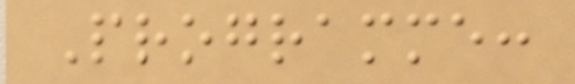Programme:
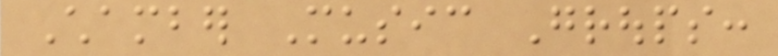Chamber Music Groups:
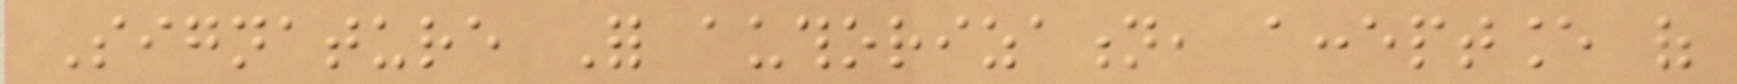Signature For authorization, acceptance of
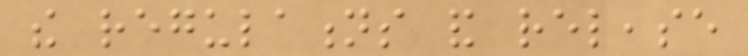the regulations and release
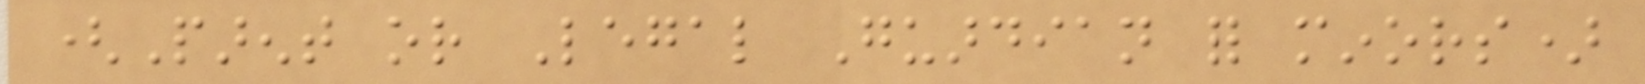(Parent or Legal Guardian for minors)
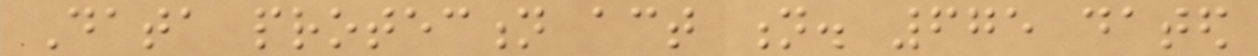Data protection act n. 675 dated
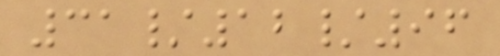31/12/96
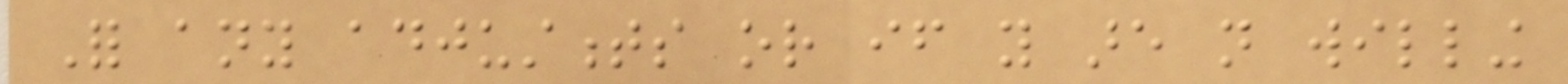For any adjustments or if you are not willing
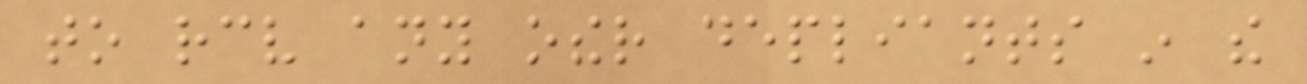to receive any other depliants in the
